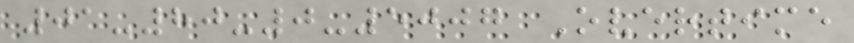01-80-0-5007 Overtime
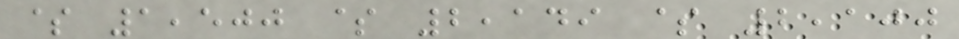$ 1,500 $ 2,149 $ 2,100
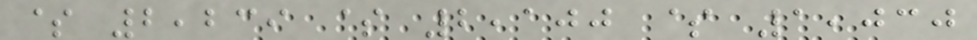$ 2,239 $ 2,100 $ 1,030
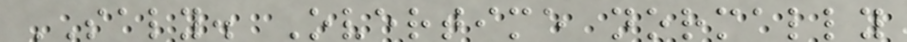SALY. Overtime normally
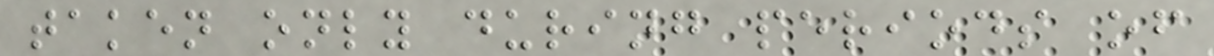taken only during periods of
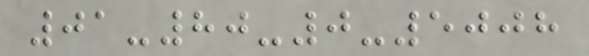01-80-0-5008
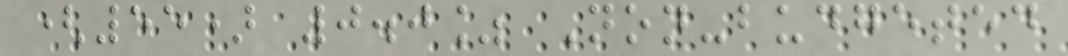(55) 0.0% Non-budgeted
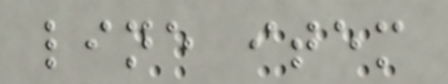line item
